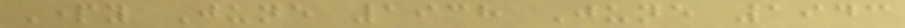Party June 1938 June 1943
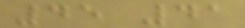45 41
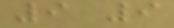9 9
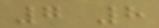7 8
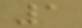1
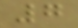7
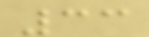33
